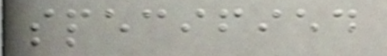specified
